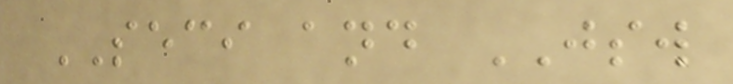SECI and JSW
